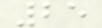25
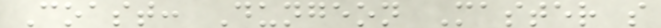Coast: Dungeon Master s
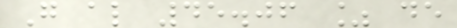G al 45.06 % de
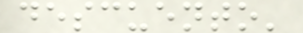descuento'
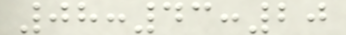08:43:20
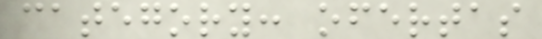category: ofertas
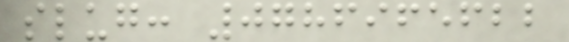slug: 0786965622
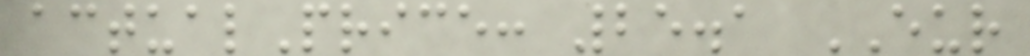actualPrice: 25.1 EUR
